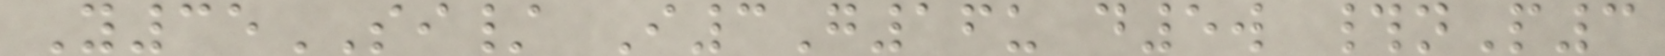Y35SI/ I3G16u d5w #nP3
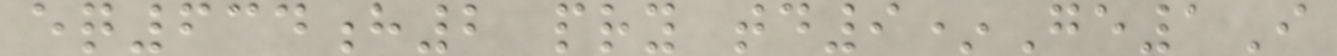eq634h2 pry td9*Ge1I
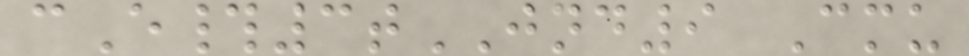cE#3tJND9 Cmu
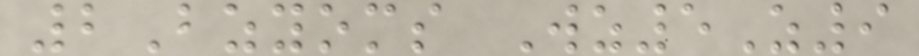2Bzyoms Wz5Z9
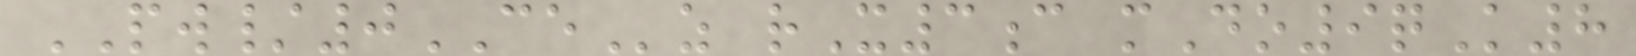PW/0CEz rX3c mDo9qK8
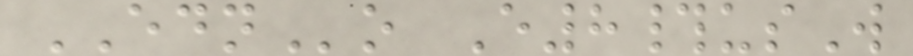EDNo E8#usW
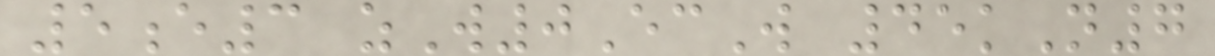5e3 zW0EcW 45kN7
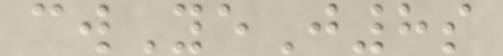cwYeJ8s
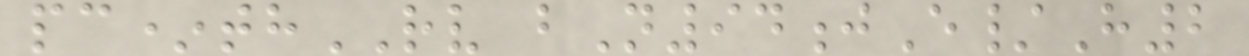pc*thRV bN94jE/H2
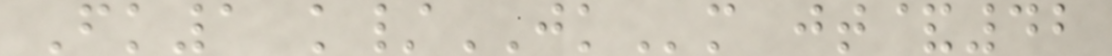Fk1 k/JKm jt&42
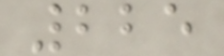225
